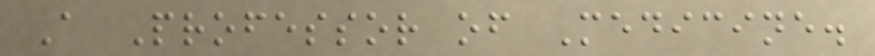A Professor of Medicine.
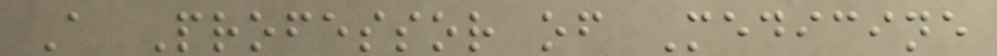A Professor of Medicine
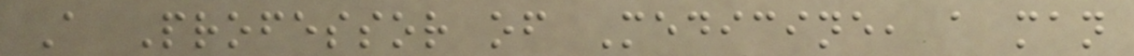A Professor of Medicine, a man
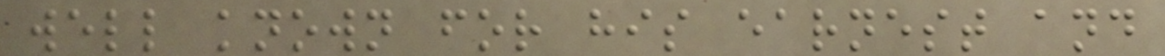well known for his earnest and
